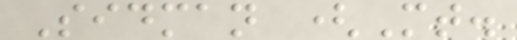Sidman (Mt.
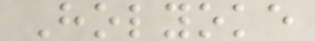Holyoke
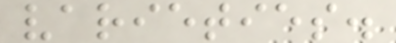varieties.
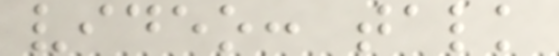video: talk
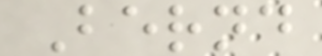Bernd
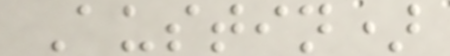Austin)
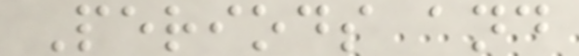Periods and
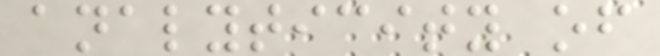analyticity of
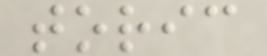toric
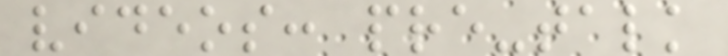videos: pre-talk
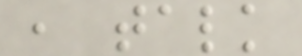, talk
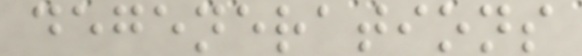degenerations
